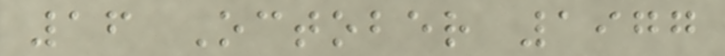16 October 1977
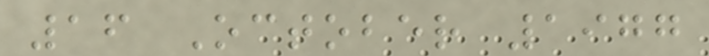16 October 1977
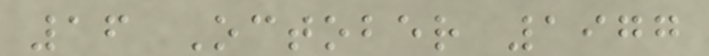16 October 1977
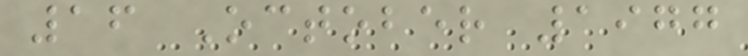16 October 1977
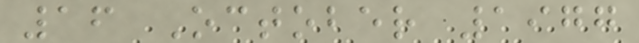16 October 1977
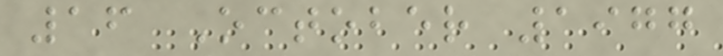16 October 1977
